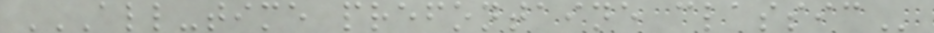ALL-TIME PREFONTAINE CLASSIC
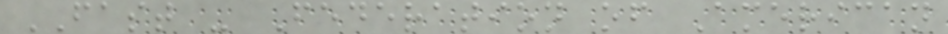FAST - Federation of American
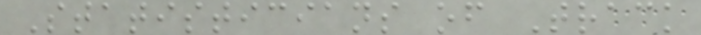Statisticians of Track
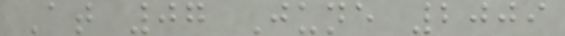At 07 June 2009
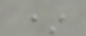*
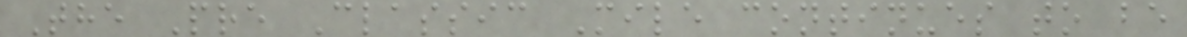The Pre Classic Mile continues to be
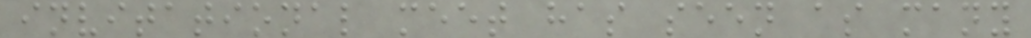invitational meet has seen as many
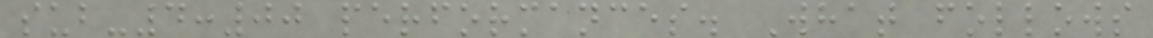sub-4:00 performances. What follows
